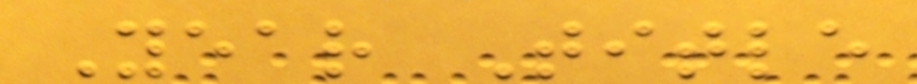Year Title
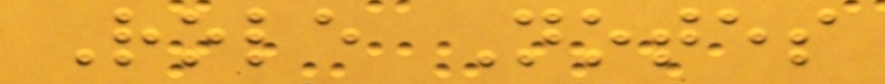Role Notes
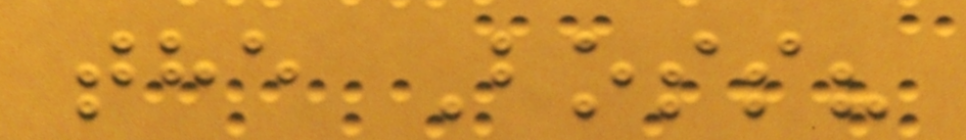the Boss?
